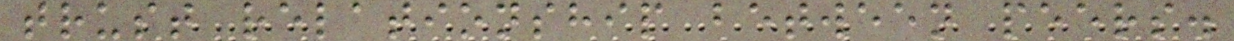trust relationship between peers.
